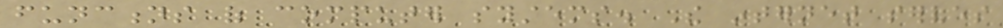functions of computer systems. The internet serves
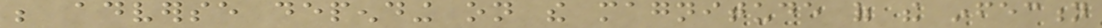be adverse depending on the magnitude of the infection
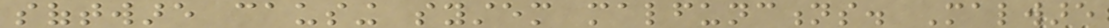software causing system malfunctions. Malware
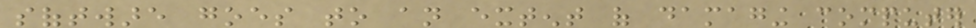software goes to an extent of damaging computer
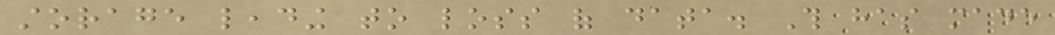storage leading to loss of data. This has made
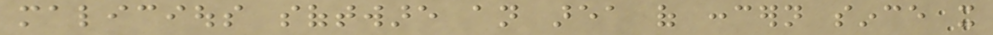malicious software an area of concern since it
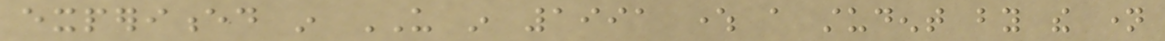experienced in US in 1991 where a student by the name
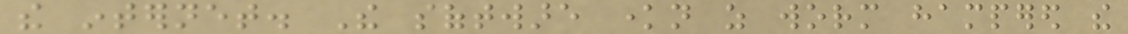the internet. The software known as worm hampered the
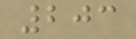203
